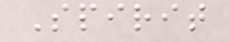Spirit
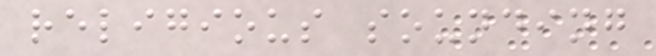religious sounding
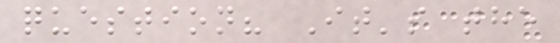question? It's the
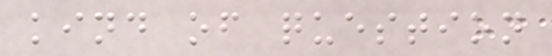kind of question
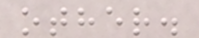other.
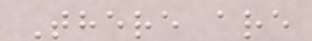There are
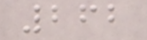262
